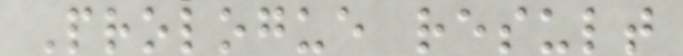Prologue result
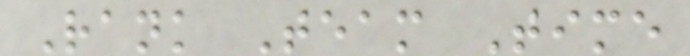Rank Team Time
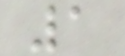1
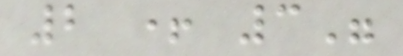2 + 3"
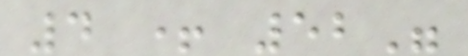4 + 52"
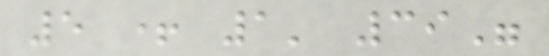5 + 1' 39"
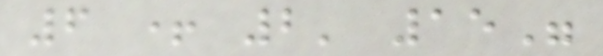6 + 2' 15"
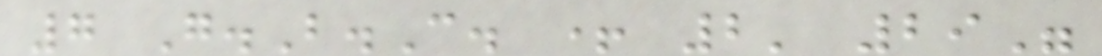7 G.B.C. + 2' 29"
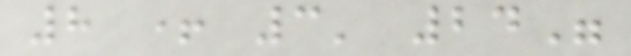8 + 3' 24"
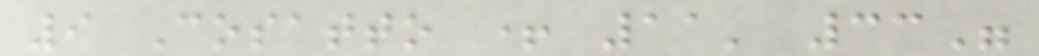9 Cosatto + 11' 33"
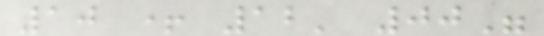10 + 12' 00"
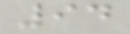94
